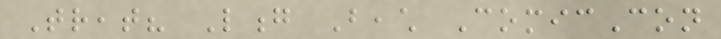Treat? Long Beach ComicCon
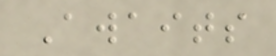Awaits
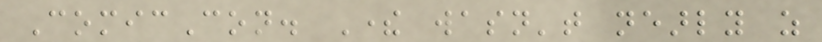ComicCon. There wasn't nearly as
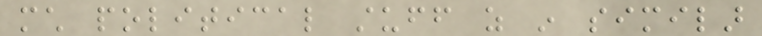much political stuff as in similar
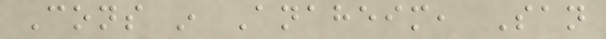Cons in Anaheim, San
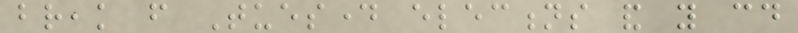break from Tuesday elections and you could
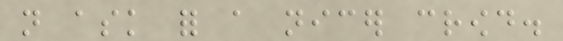not ask for a nicer crowd.
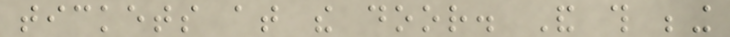tickets at the door. And this being
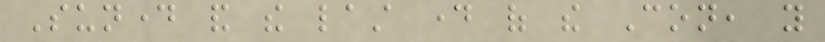Sunday and the last day of the Con, you
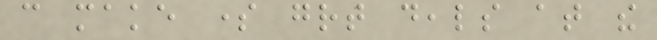can make some great deals at the
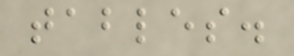tables.
